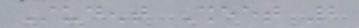Student Sheet 2
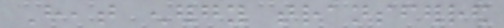Heat energy transferred
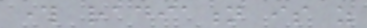through radiation is as
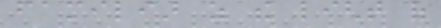familiar as the light of
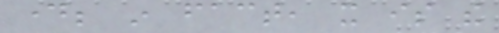day; in fact, it is the
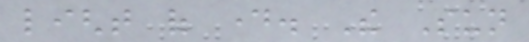light of day. The Sun
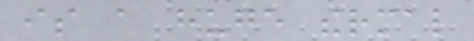is a huge thermal
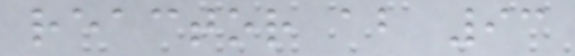reactor about 93
